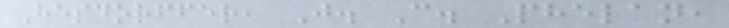Hesdorffer, J. C. Phelan,
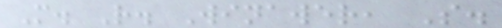M. R. Winawer, S.
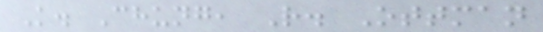K. Chung, R. Ottman
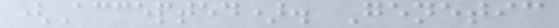(Accepted). Genetic
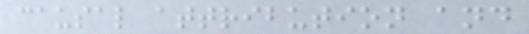causal attribution and
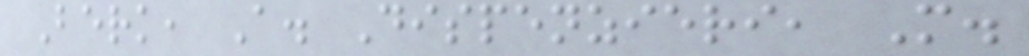Berk, A. Dispenzieri, M.
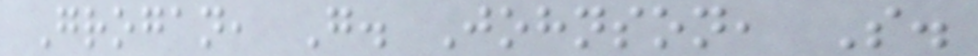Grogan, G. Johnson, S.
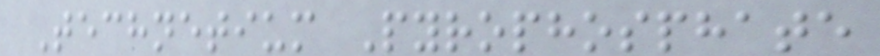Technetium Pyrophosphate
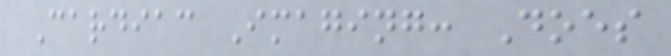Cardiac Imaging: Does
